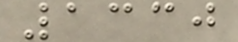1330
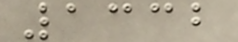1332
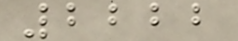2222
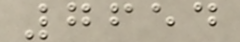7654
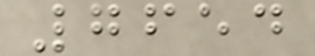7654
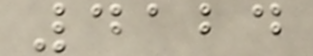4124
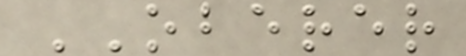OBERER
